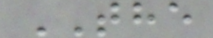THE
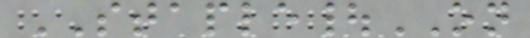STAPLE|ON
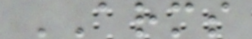ARMS
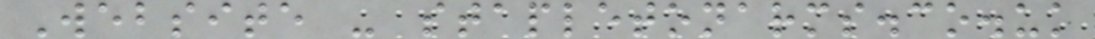Website - stapletonarms.co.uk
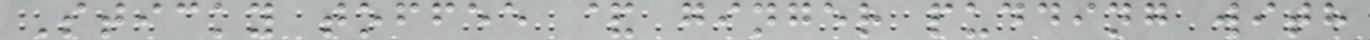Sticky toffee & ginger pudding with
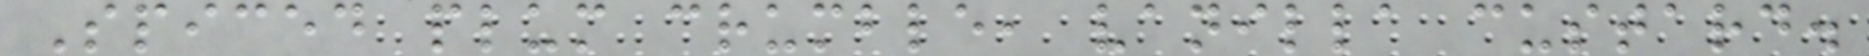Spiced plum crumble, vanilla custard.
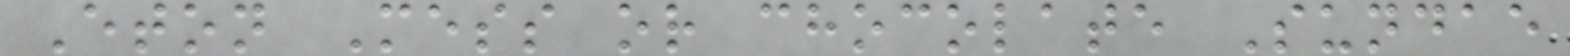Eton Mess or chocolate Sundae
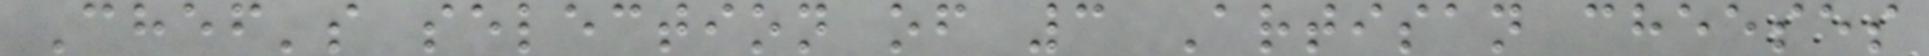Chef's selection of 3 Artisan cheeses
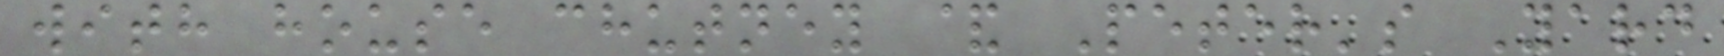with house chutney & Peter's Yard
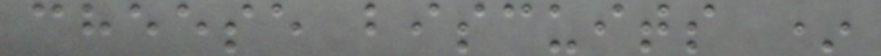cheese biscuits *
